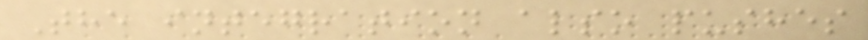The integration also pushes
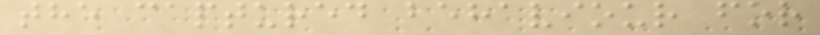the captured behaviour for
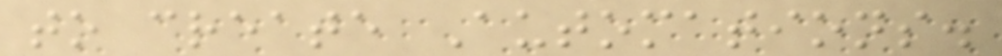to create Automations.
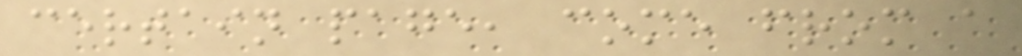certain page, come from a
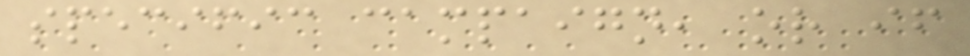specific campaign, or if
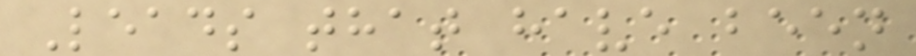Leads that have been
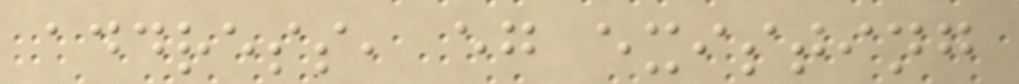address, eg existing
